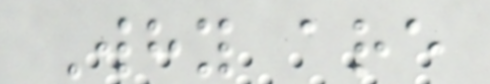Why are
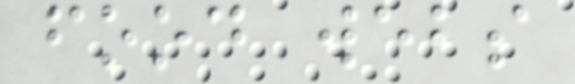food webs
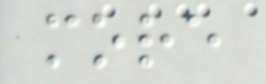more
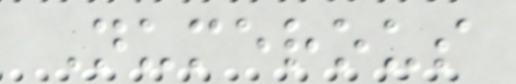Numerous
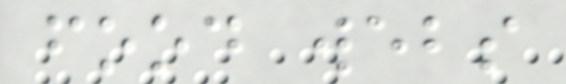food webs
